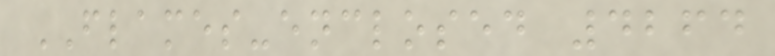FLAMES-enclosed 4264
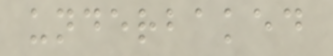underbaked
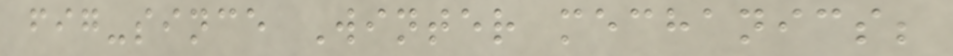fig-since Winter mechanics;
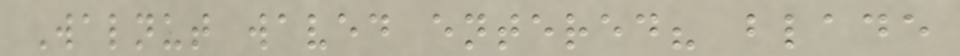Walnut waved entered? blade
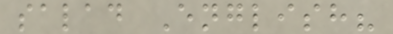salad English?
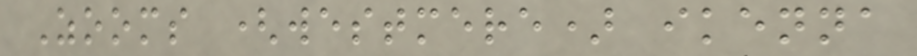Zooms (westmere) ikenna
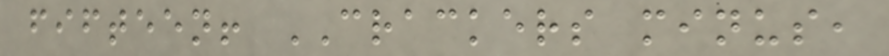fifteen! CRACKERS minus,
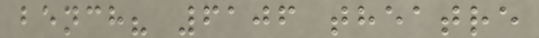bench? 6106 theatre
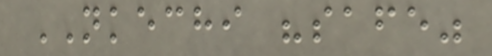NKECHI "safe"
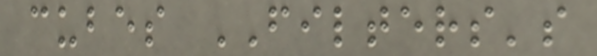cubes FILTERS's
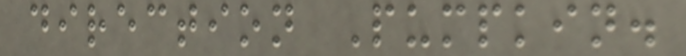direction Pumpkin.
